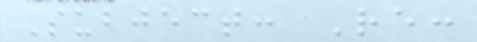Subject: Re:
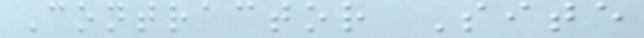Contractor Site
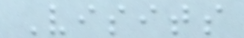Visits
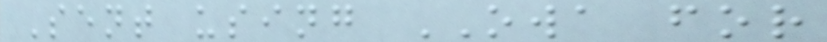Sent using OWA for
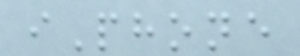iPhone
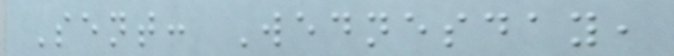Sent: Wednesday,
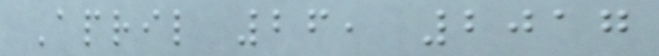April 26, 2017
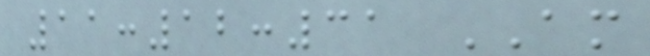11:12:31 AM
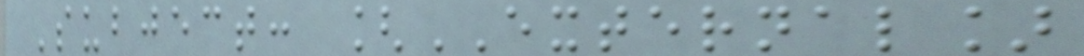Subject: [EXTERNAL]
